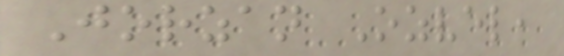Jorzan Ozvel,
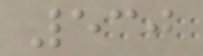530
